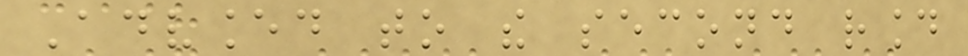Advanced to the second round
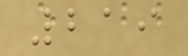219
